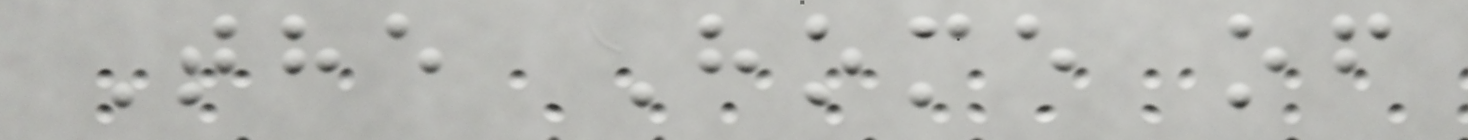The Home of
